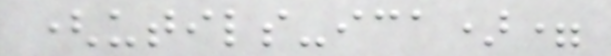(utils-ica)=
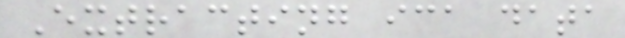Extracting ica data
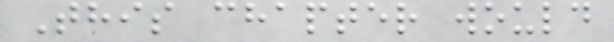This chapter would
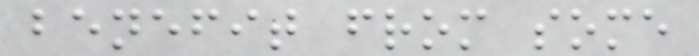benefit from some
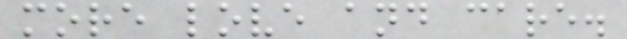more love and care.
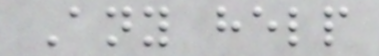Any help
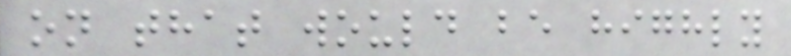on that would be highly
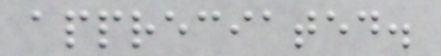appreciated.
